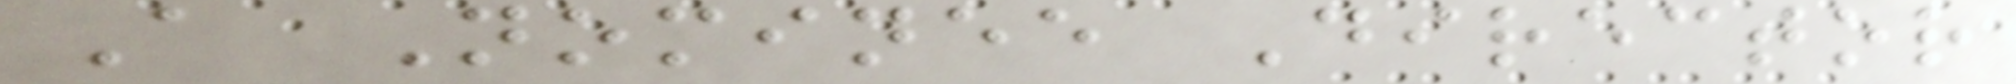A Nominee Director
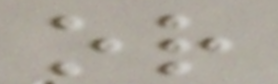or
